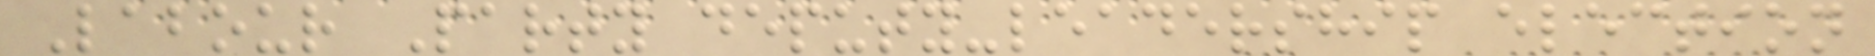Labour Party deputy-leadership election
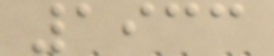1933
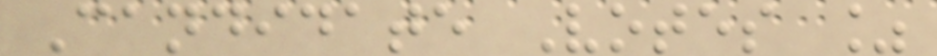Candidate Votes %
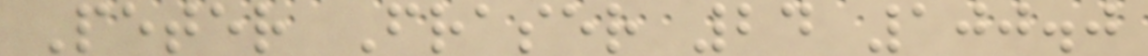Peter Fraser 24 100.0
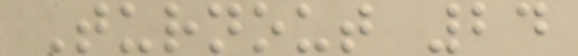Turnout 24
